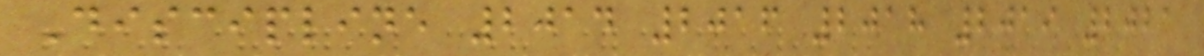Discipline 2014 2016 2018 2019 2021
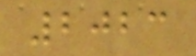2023
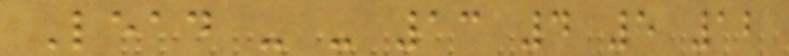Lead - - 13 4 5 12
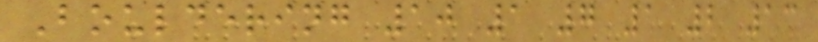Bouldering 10 1 7 1 2 13
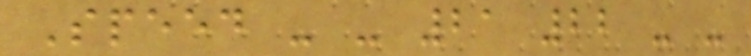Speed - - 21 22 - -
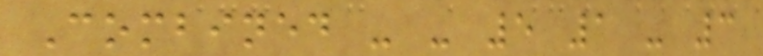Combined - - 5 1 - 3
